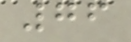76
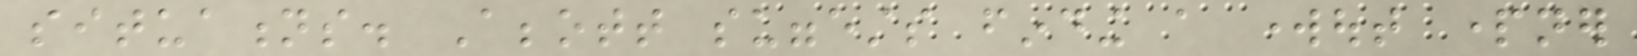situations. Abbott suggests finding a workout partner
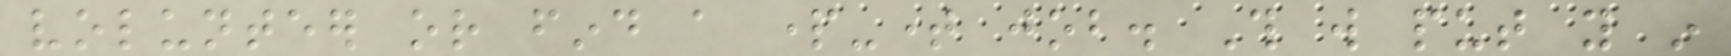volunteer or find a part-time job. This will put you in
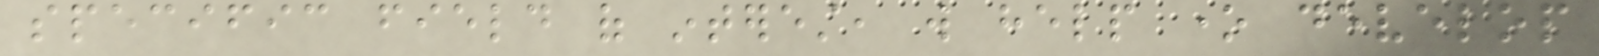specific field of interest, will help one develop
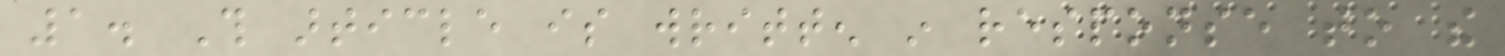1. This article is written in response to the
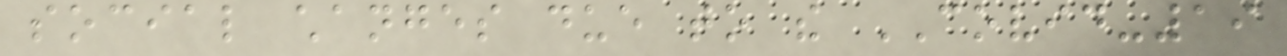social changes due to the COVID-19
